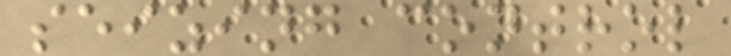seizing control
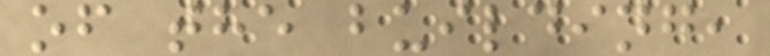of the building,
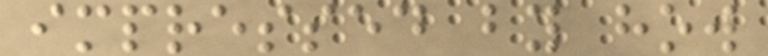impressed by how
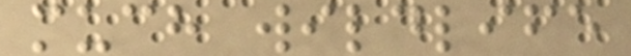much wildlife
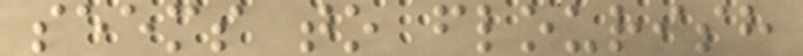seems to flourish
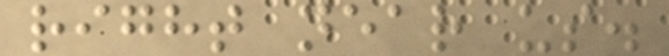right near us.
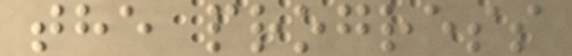the progress
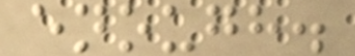enough.
